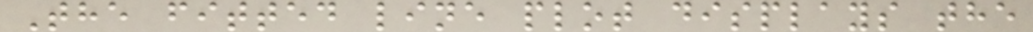The fitted line plot displays the
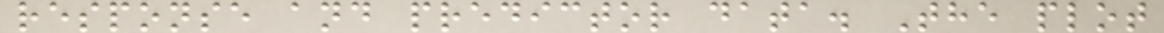response and predictor data. The plot
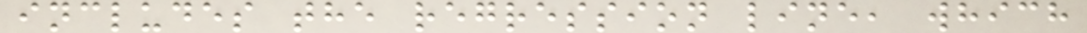includes the regression line, which
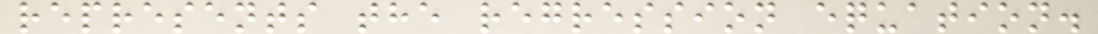represents the regression equation.
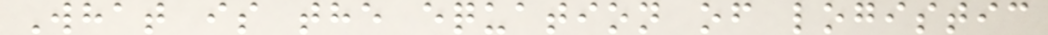What is the equation of logistic
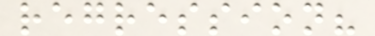regression?
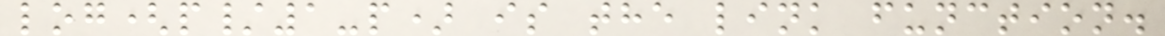log(p/1-p) is the link function.
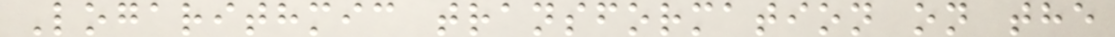Logarithmic transformation on the
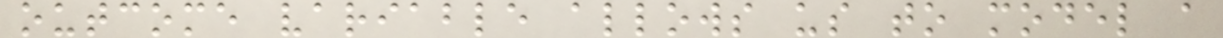outcome variable allows us to model a
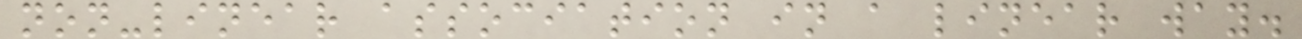non-linear association in a linear way.
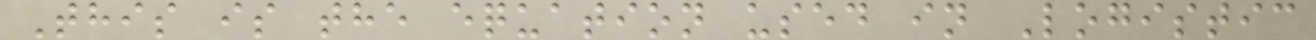This is the equation used in Logistic
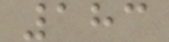183
